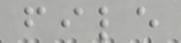file
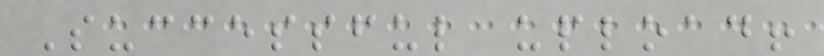Successful upload!
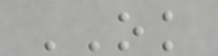OK
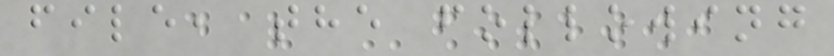file, the following
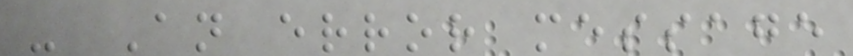- An error message
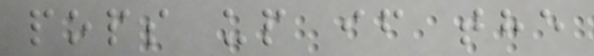pops up if the
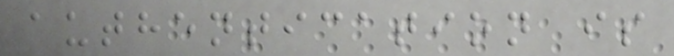authentication is
